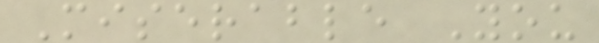Miserable You
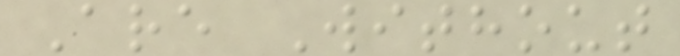Are Without
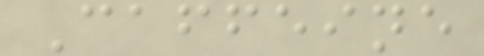Caffeine
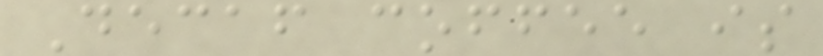Decaf coffee is
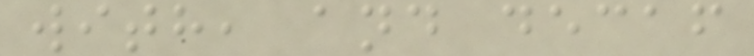with, and decaf
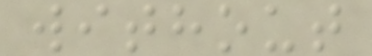without
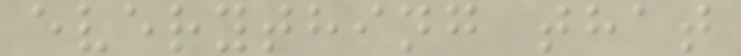everything that
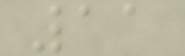11
